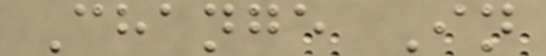Change In
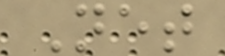Net
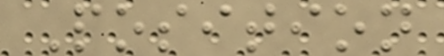Position
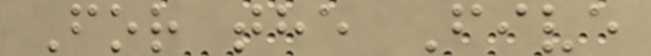For the Five
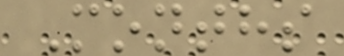Months
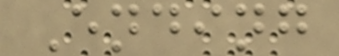Ending
